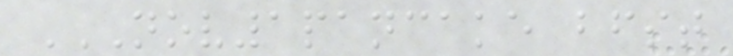NOV1PANCAKE BFST
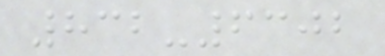832-6302
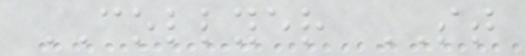COLLYER ST
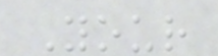Your
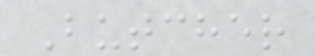Butcher
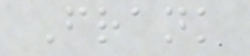Frank
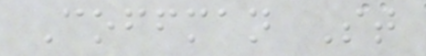Coffman St
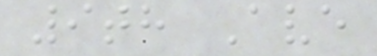9th Ave
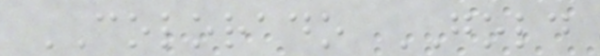COLORADO GOLD
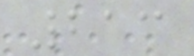213
